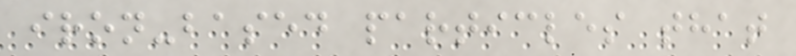iron-based particles that
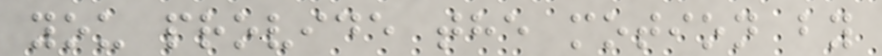you provide the motion by
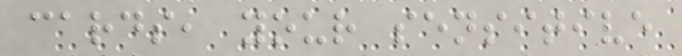cards, your sensitive
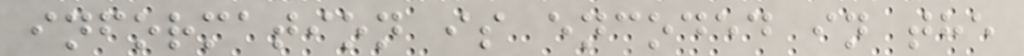information is encoded in the
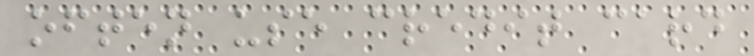often use credit card
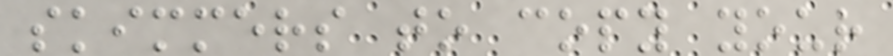skimmers to copy your
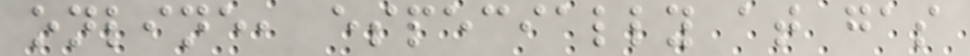online, especially at gas
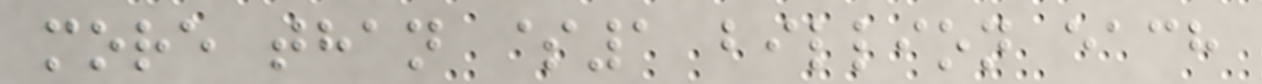more than $1 billion each
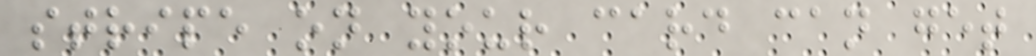stripe on your card can get
